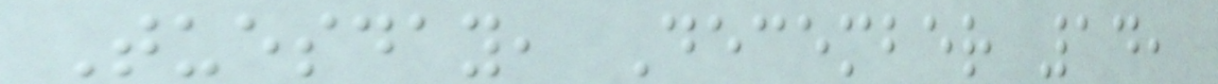Tuesday, December 14,
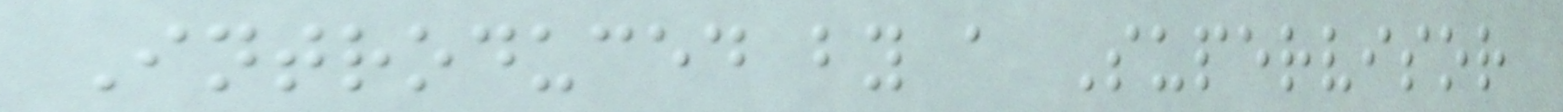Introduced by a Supervisor
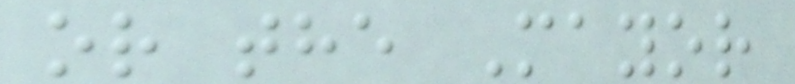or the Mayor
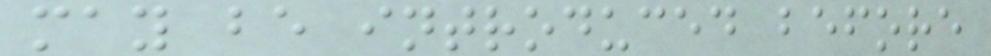may be introduced before
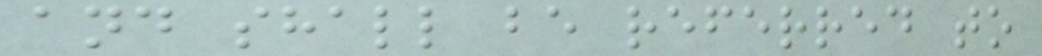and shall be referred to
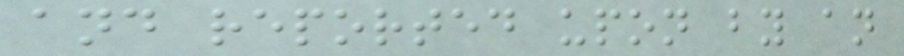and reported upon by an
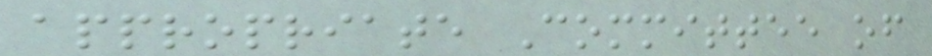appropriate Committee of
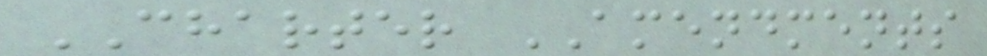CHARTER AMENDMENTS
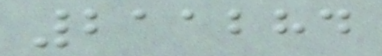211284
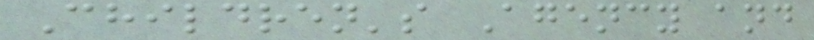Children's Agency and
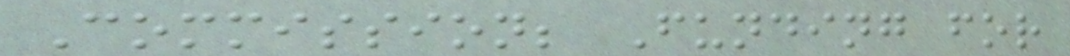Commission; Funding for
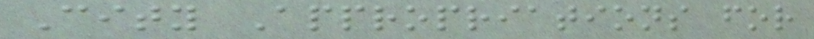City Appropriations for
